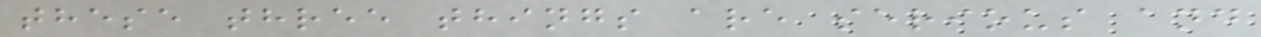these three things are serious and
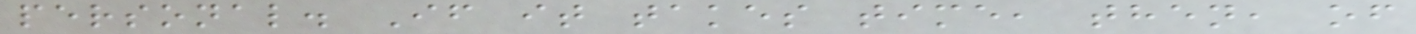personal. If it takes time, then, of
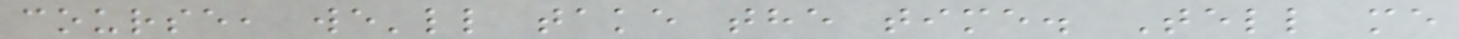course, we'll take the time. Tell me
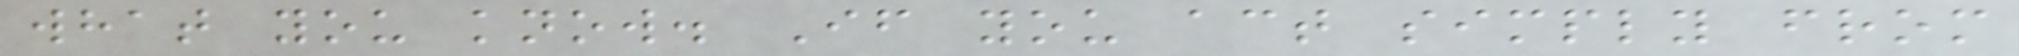what you know. If you act simply from
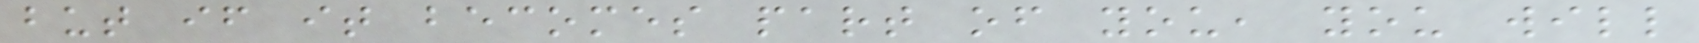but if it becomes part of you, you will
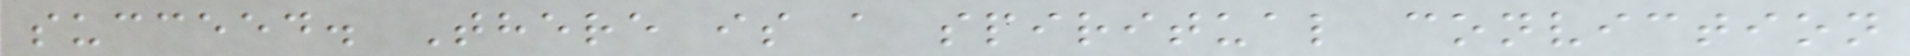succeed. There is a spiritual conviction
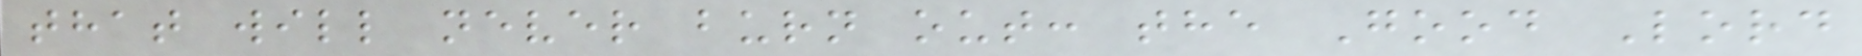that will never burn out: the Good Lord
